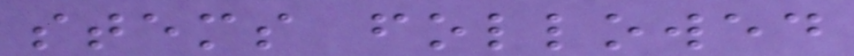stems followed
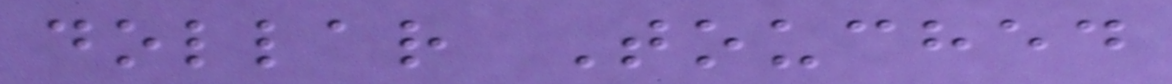dollar Touched
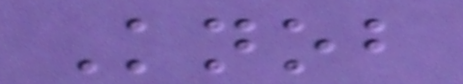Knob
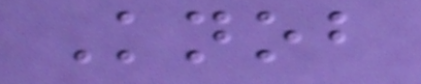Knob
